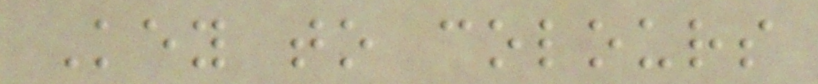Key to colours
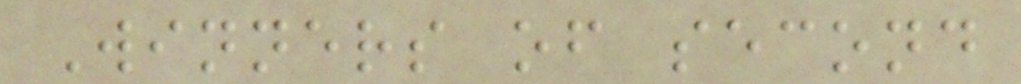Winners of second
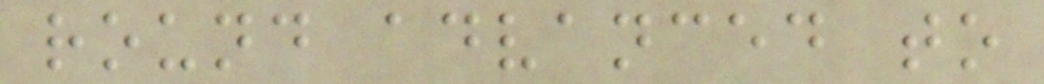round advanced to
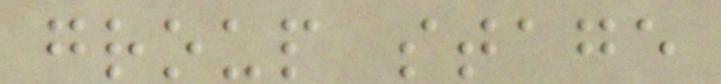group stage
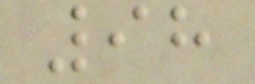98
